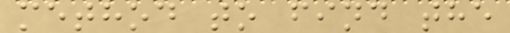method to find the
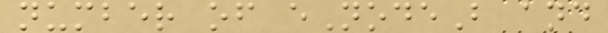number of eNodeB and
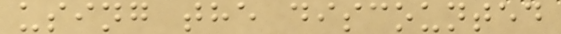using the discounted
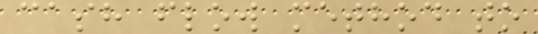cash flow method to
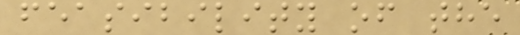feasibility of the
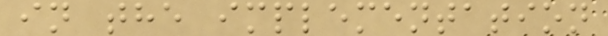in the implementation
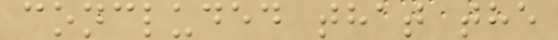concluded that the
